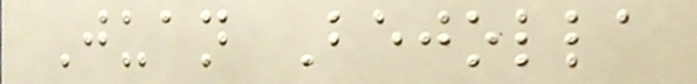Juan Bejolla
